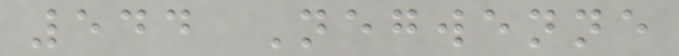544 Negwenne
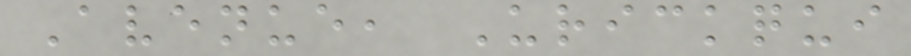Avenue, Urickqui
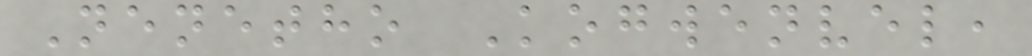Nenetho Kogwenvel,
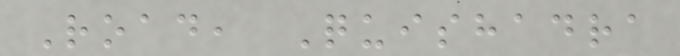Road, Quishadra
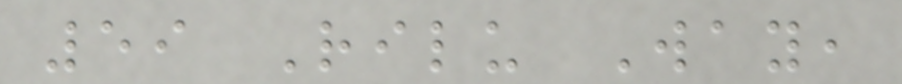59 Rilu Way,
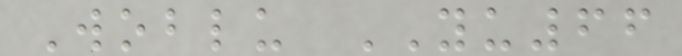Woblu YU66
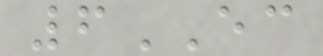6EC
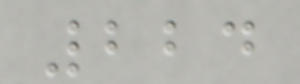224
